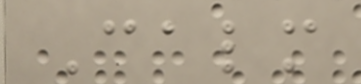Calm
